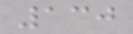130
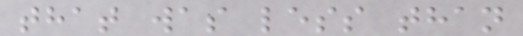that was less than
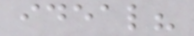ideal?
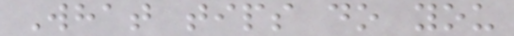What tips do you
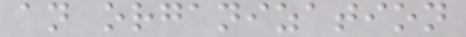an organization
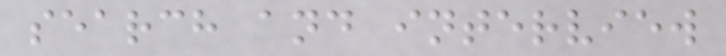search and interview
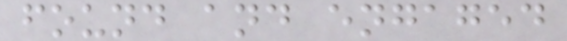found and engaged
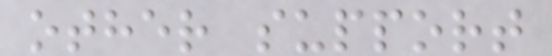other support
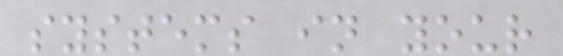systems in your
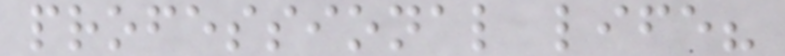professional life?
